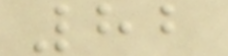82
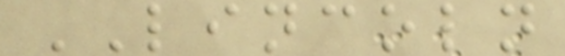LINCOLN
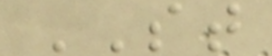ST
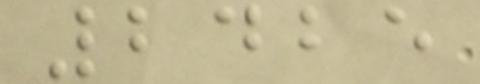2425
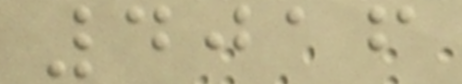4016
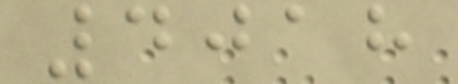4018
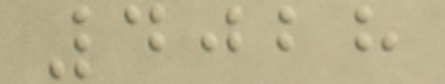4028
